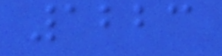1223
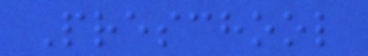Preschool
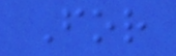For
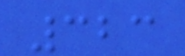323
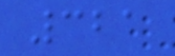321
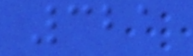321
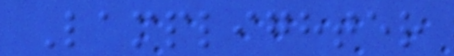Lamplighter
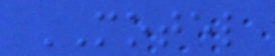MOTEL
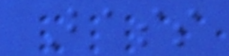Bass
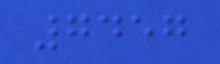7457
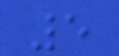5
